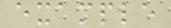example
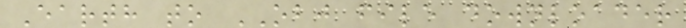Earth to OBJ file downloader
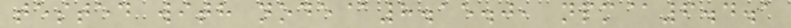tested with node@8.15.0, npm@6.4.1
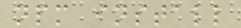npm install
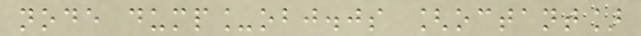node dump_obj.js [octant]
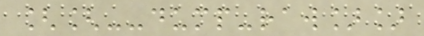[[--dump-raw]]
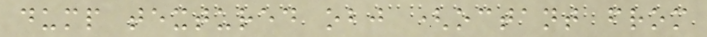dump textured obj (octant from
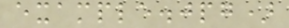example.jpg)
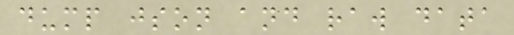dump json and raw data
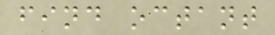find octant
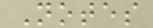Notes
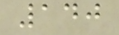140
